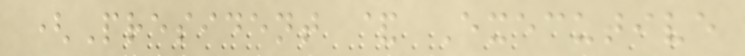(President & Executive
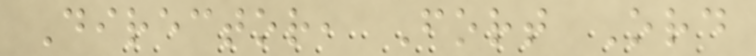Director, Fort Ord
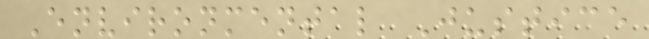Environmental Justice
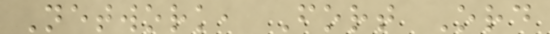Network, Fort Ord
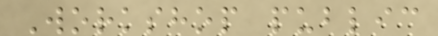Workshop public
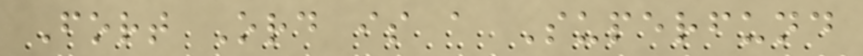Fort Ord is a Superfund
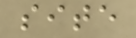site
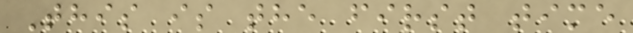This is the first time
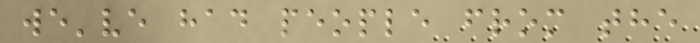we've had people from the
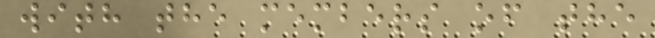with the members of the
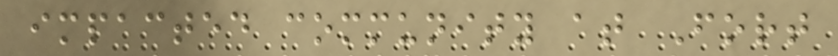impacted community at Fort
